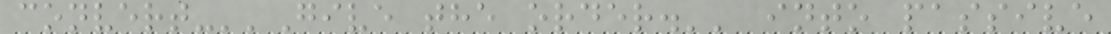convert-''Give the order.'' into passive
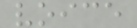voice
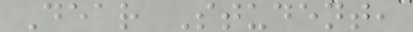Dear Student,
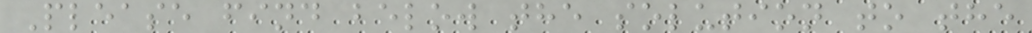Please find below the solution to the
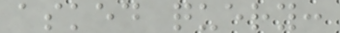asked query:
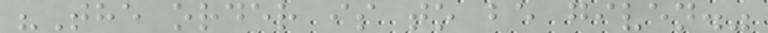"The order is to be given."
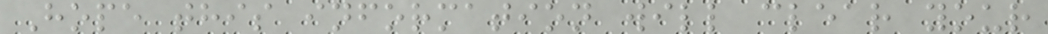Hope this information will clear your
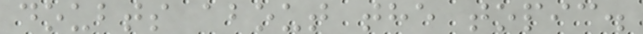doubts about the topic.
